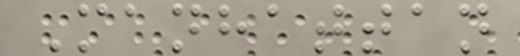Manhattan
